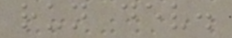run dev.
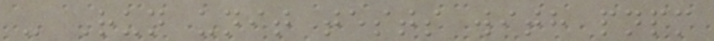- Run unit tests with pnpm
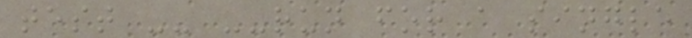test -- --run for a single
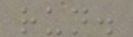run.
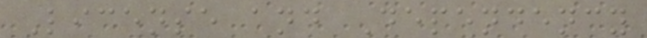License and Dependency
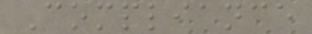Compliance
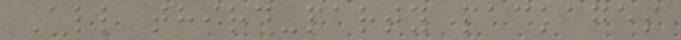All third-party packages
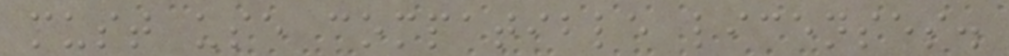must use compatible licenses.
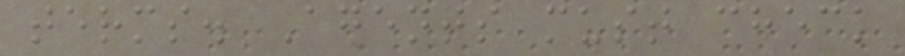terms. Agents must check
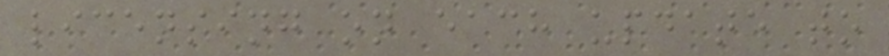licensing on each update to
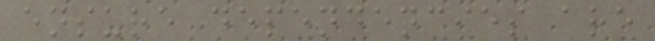ensure dependencies are
